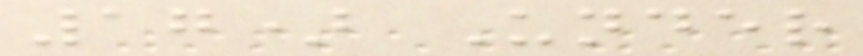17) Under
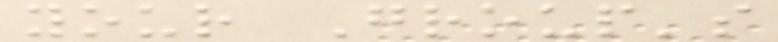your Group's
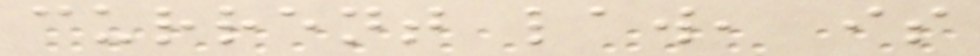current law, is
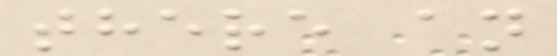there an
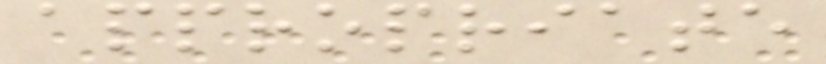appropriate
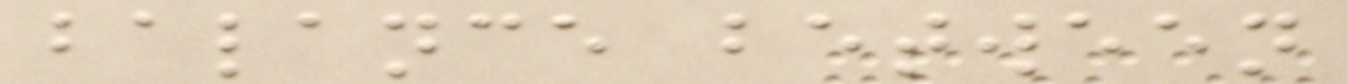balance between
